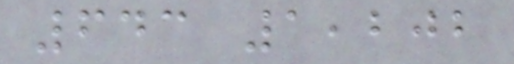643 1,202
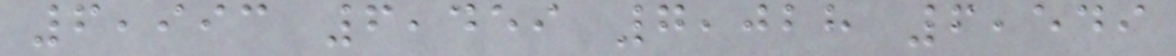6,993 6,459 7,028 6,549
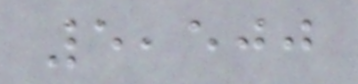5,500
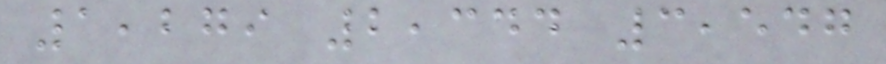1,279 2,344 3,547
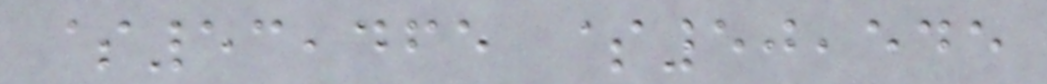$53,465 $50,545
